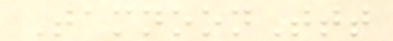TamnoonTtt
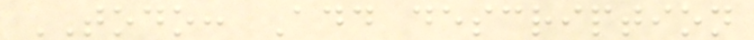TODO: Add description
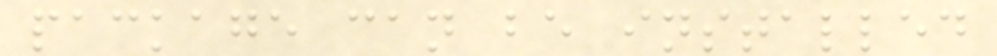package can be installed
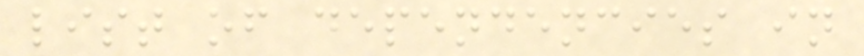list of dependencies in
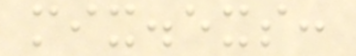mix.exs:
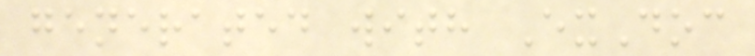generated with ExDoc
